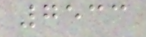7533
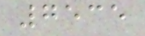7535
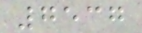7537
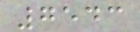7543
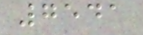7541
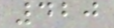420
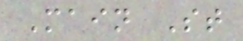Main St
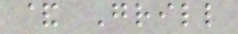& Grill
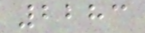2283
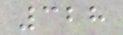328
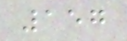157
